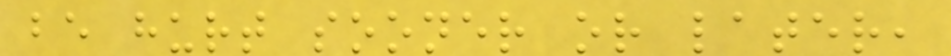be hurt sooner or later,
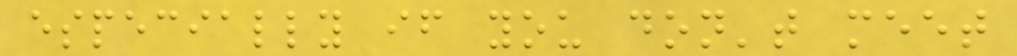especially if you don't meet
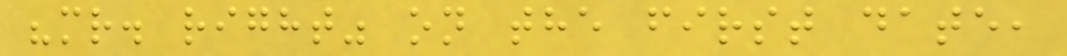"mr. right" on the first date,
